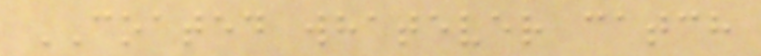COATED whatever catch
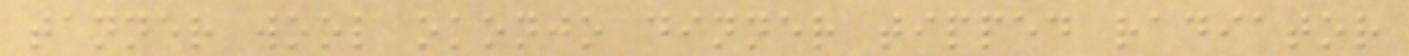tanner wool okonjo dinner tipped radiator
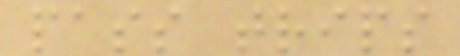pass trips
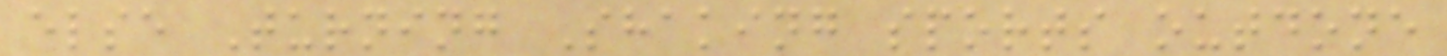else Turning Shaking sports outdone
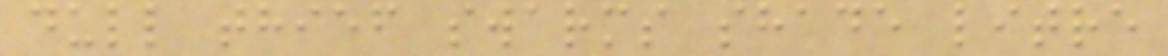dull thief swarms shade litre
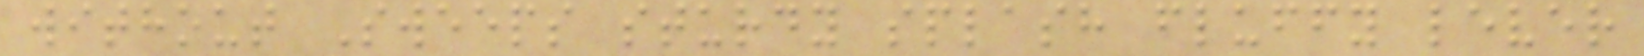without Sweeps sturdy splash fluffy lever
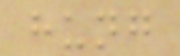hung
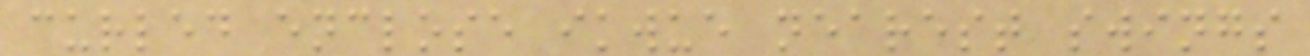curled enclose ikwue nearest swings
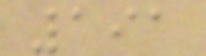191
